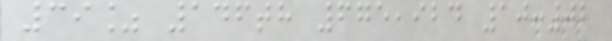39% 146th 675,924 10:02
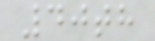40th
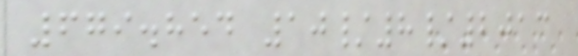679.854 10/8/2013
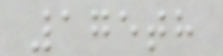175th
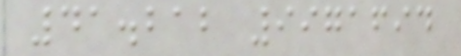41.212 9971694
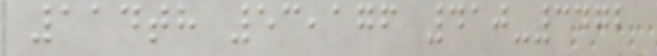114th 53,176 410-3472
